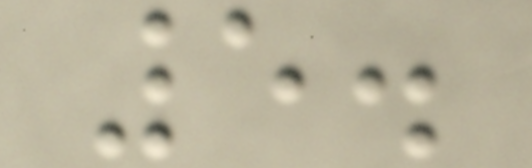5.
